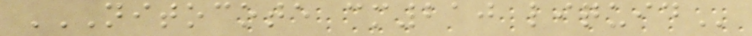NITOCOTE CM210 LIQUID
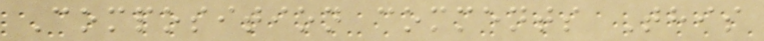Composition comments This
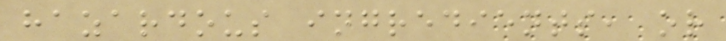hazardous ingredients, or
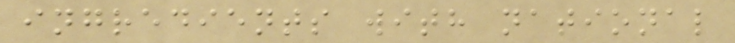ingredients with national
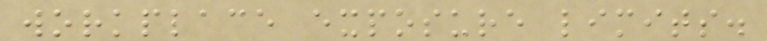workplace exposure limits.
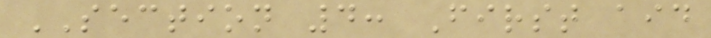SECTION 4: First aid
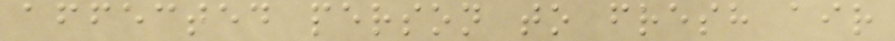affected person to fresh air
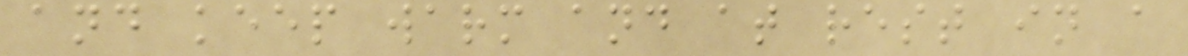and keep warm and at rest in a
